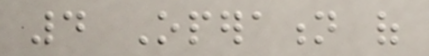4 Operation of
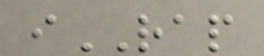iRAP
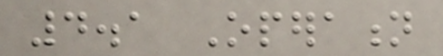4.1 Operation
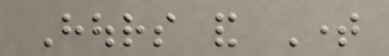Hours and Time
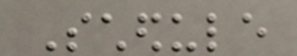Schedule
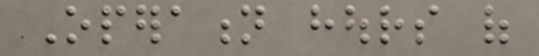Operation hours of
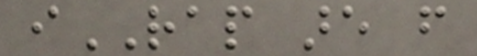iRAP are from
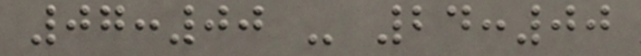07:00 - 24:00
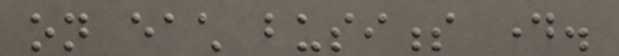on each business day.
